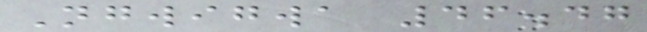Ngwigwa 46.47
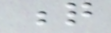q
